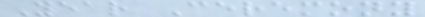Year Ceremony
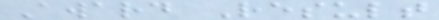Award Result
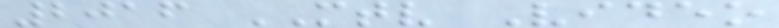2016 MTV Video
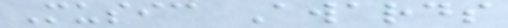Music Awards
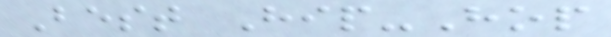Best Hip-Hop
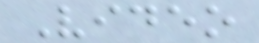Video
